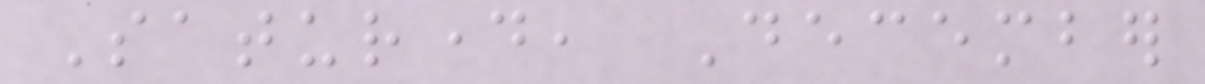Saturday, December
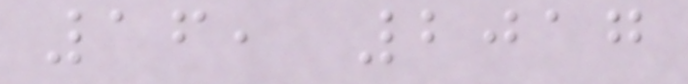16, 2017
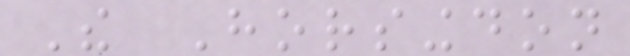The Horsingdon
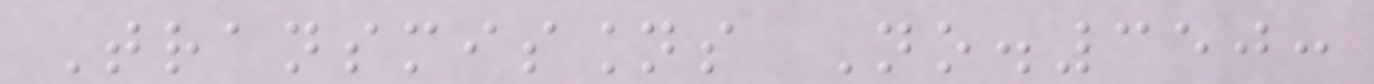Transmissions No.350:
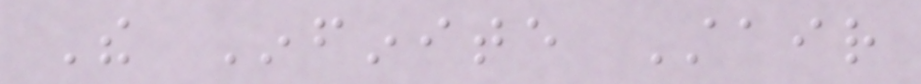The Infinite Stair
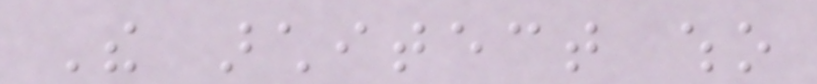The architect who
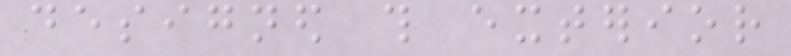designed this exterior
